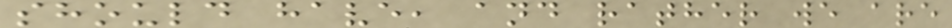should have, and rather we are
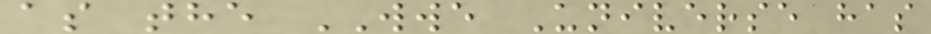as the WWE Universe has
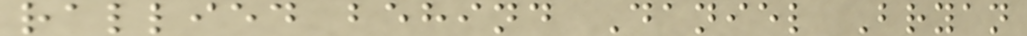rallied behind Daniel Bryan
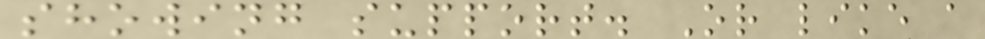showing support. Or like a
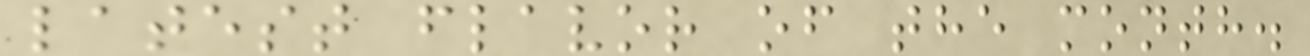latest flavor of the month.
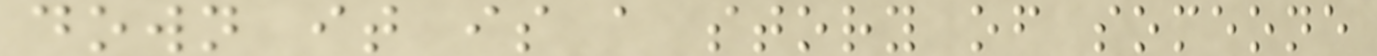down it is a story of someone
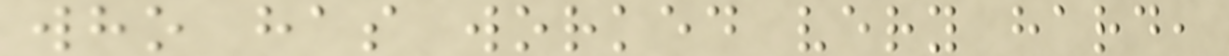who has worked very hard,
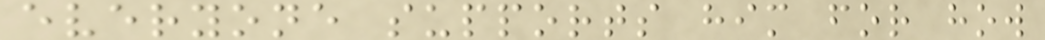everyone supports him for how
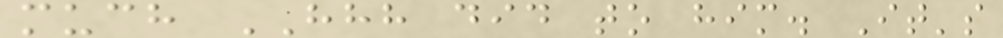much HHH did to him. It's
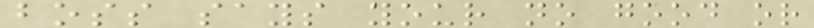boss says your no good or
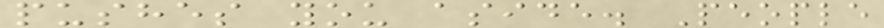pushes you aside. People
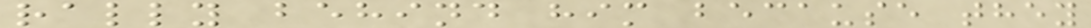rally behind him because they
